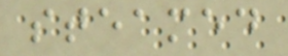steamed
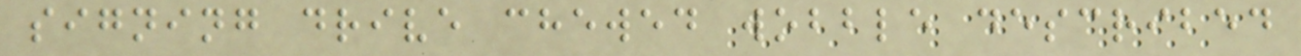signing drive chewed wobble described
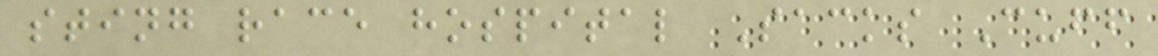sting race hospital Sacks Cuff
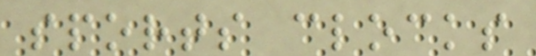sports clocks
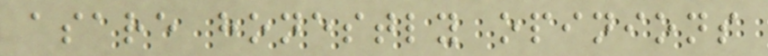asare honestly opinions
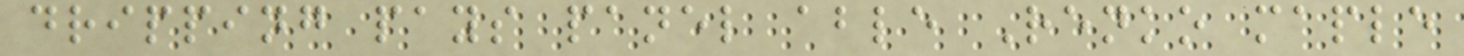dripping pays panel able Renko maple
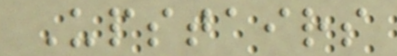Upstairs
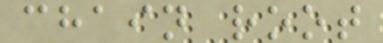chain root
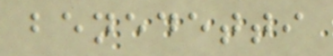benedetti
